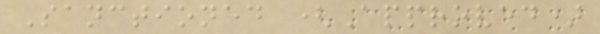Sanctioned (Approved)
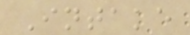Intake
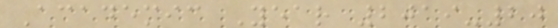Academic Year 2019-20
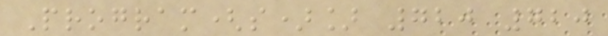Program(s)] 720 720
